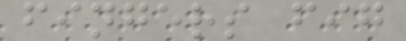fingers fig
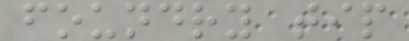foundry tip
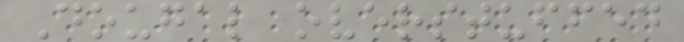Dougal overstuffed
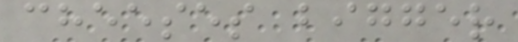cheeses bigger
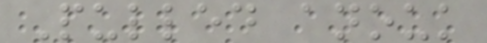Pulled anouk
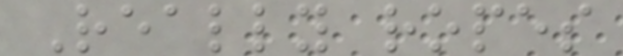Really ropes
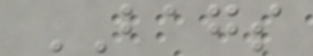BAGS
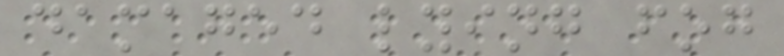damaged lying fog
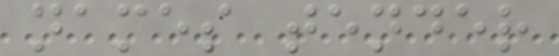names tender
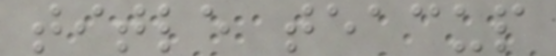title teacup
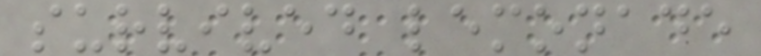survived lemonade
